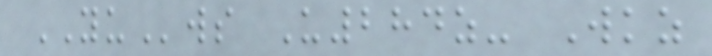YUws U284z- Wkz
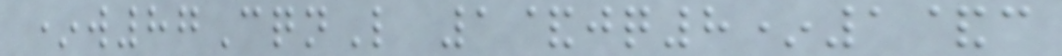*w87CqnL 1&jq8*1&c
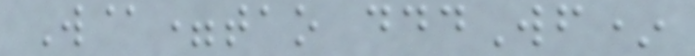W@=tao dddWf*
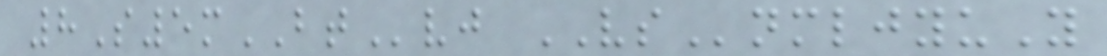8S5mBTvj VSnmljyuY
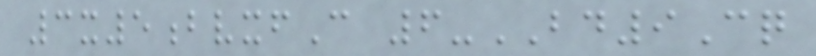3x5bvxfC 6-BD9Cq
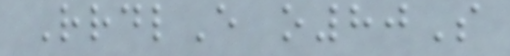RrdlE o80S
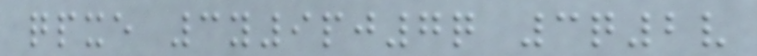qpxe 3y9pj7q 3q2v
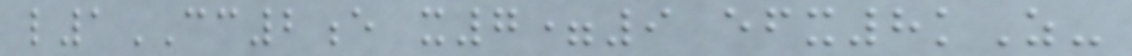l1CC2e x7=9 efx8kZ-
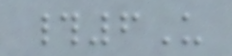#6U
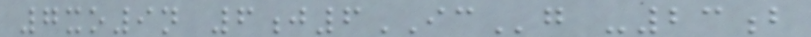7xo9n 6j6ICg -23b
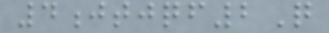4jtjqf2Q
